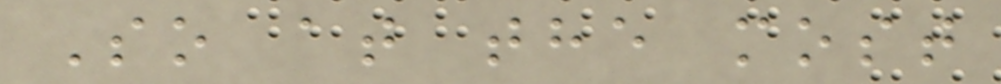So at the most
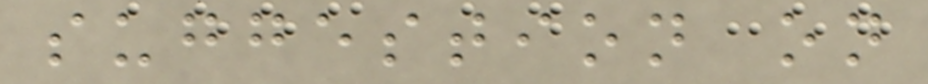suggestion on
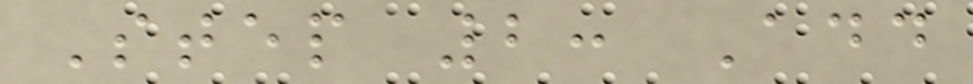Step 2: Add
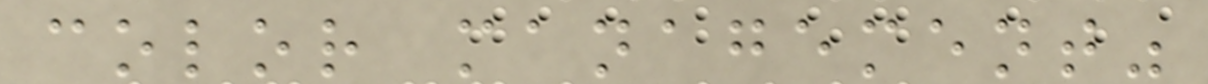color management"
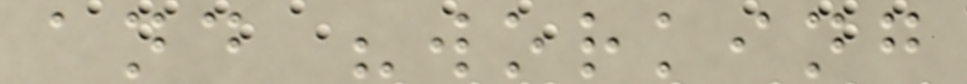and "working
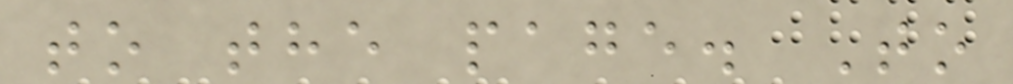to the page. To
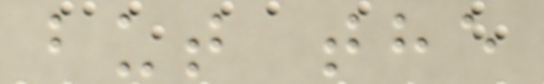but the
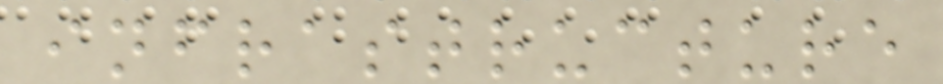infrastructure
